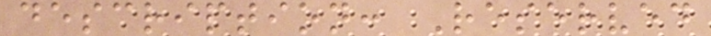description: Reserved
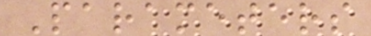Parameters
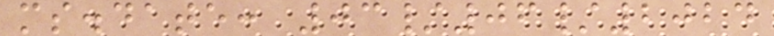ms.date: 03/06/2024
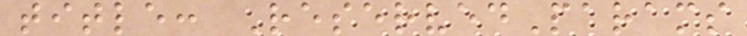title: ReservedParams
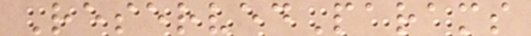ReservedParams
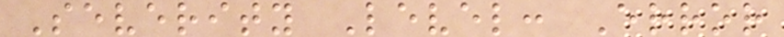Severity Level: Error
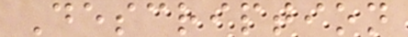Description
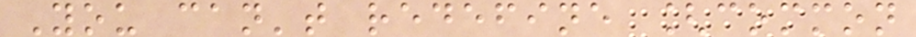You can't redefine [common
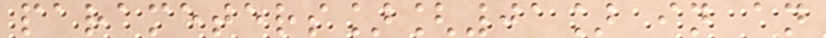parameters][01] in an
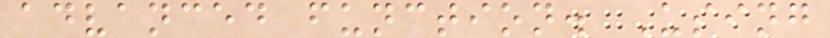advanced function. Using
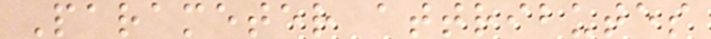Parameter attributes
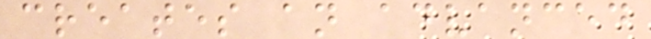creates an advanced
